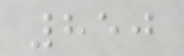850
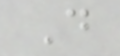D
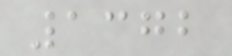1372
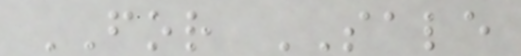FOR SALE
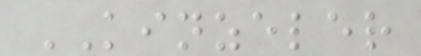KINZELER
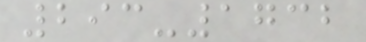293-1732
